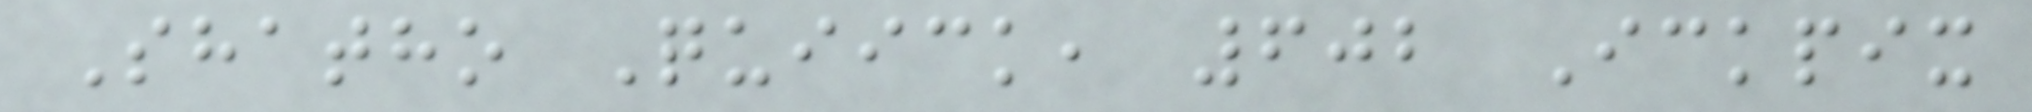Shatho Quiick, 602 Ickpix
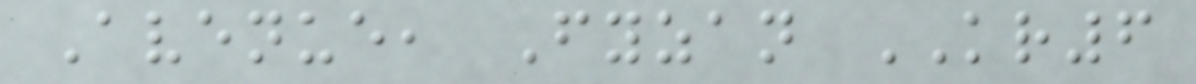Avenue, Fyzan KR6
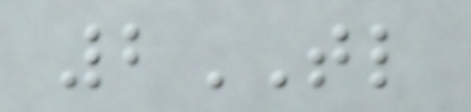2TL
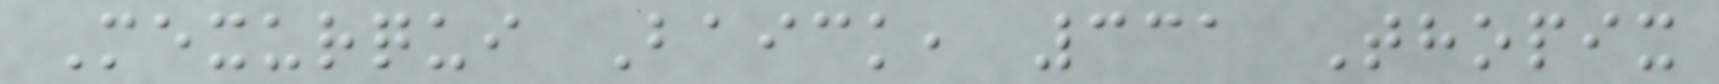Mexurqui Baick, 331 Thopix
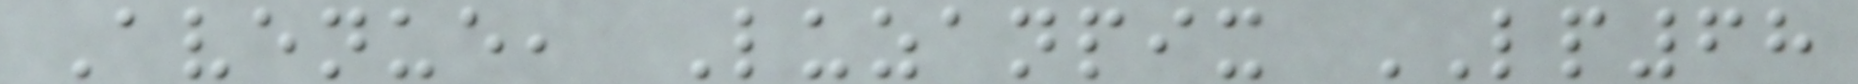Avenue, Luzanpix LP68
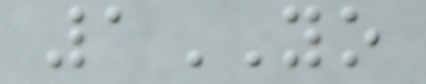1YO
